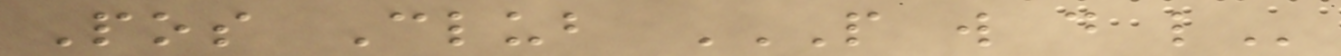Pos Club P W D L
